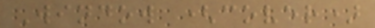Window (cover)
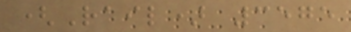(Rail) 3575
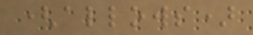(allows)
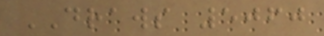DRAWS 5060
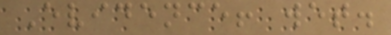Evidence! wet.
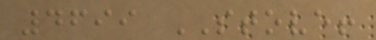4699 STOVE!
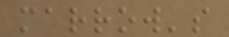marrow's
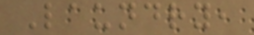Laundry,
